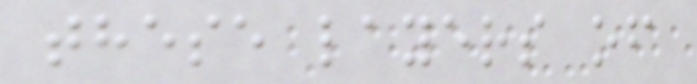these layers of
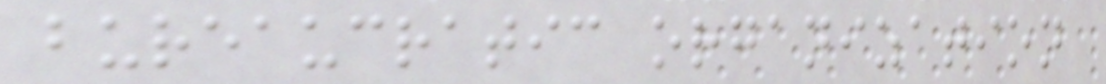bureaucratic organization
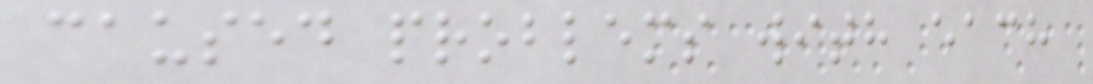caused problems with each
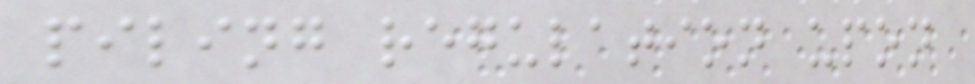piling regulation upon
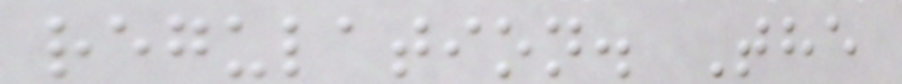regulation. The
